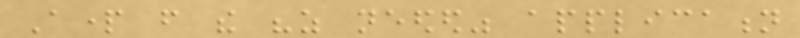Apart from the "as needed" application
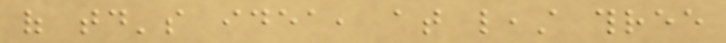of today's idea, at least three
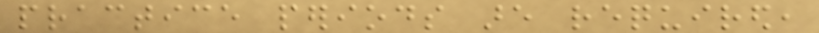practice periods are required,
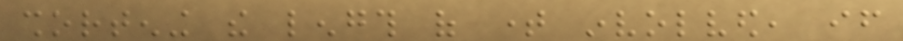shortening the length of time involved, if
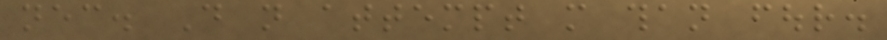necessary. Do not attempt more than four.
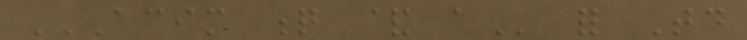ACIM Q & A for Today
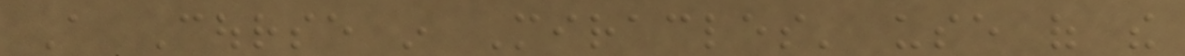A Course in Miracles' use of the
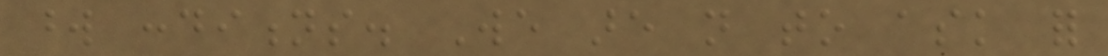word conditions. We are not to ask for
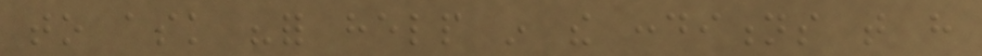to ask "for help in the conditions that have
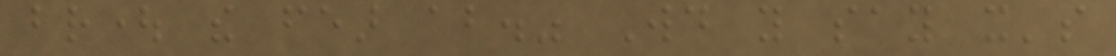brought the fear about." Would you say it's
